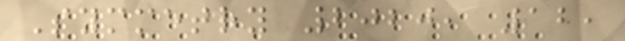Symmetry 2020, 12,
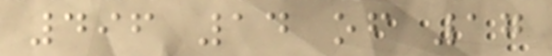496 14 of 17
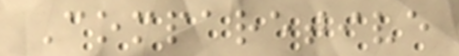Comparetive
